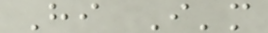Hi I'm
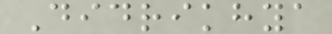Didrikhya
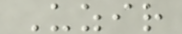Uzir
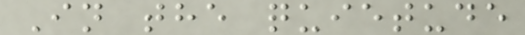In the quietude
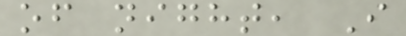of night, I
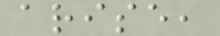arise,
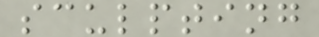sculpting
